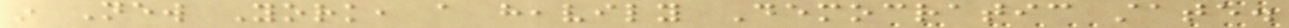in New York, a heavily Democratic state.
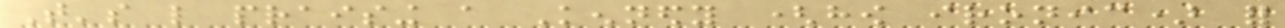That's like praising a Kennedy (how ironic) for
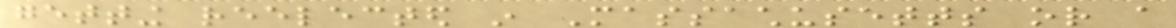getting reelected in Massachusetts or a
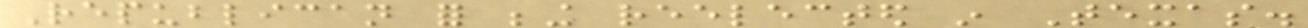Republican for being reelected in Texas.
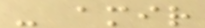- amir
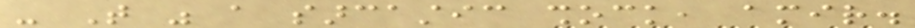- That was a sarcastic shock, amir.
